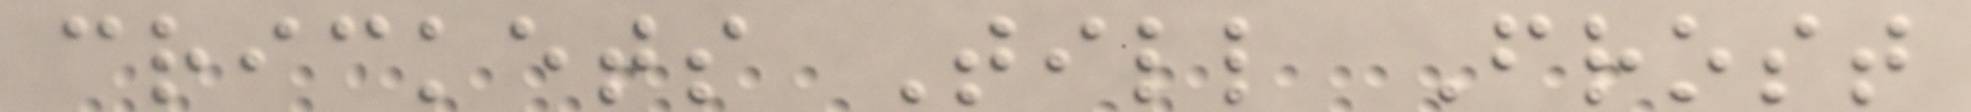crickets Till Frost
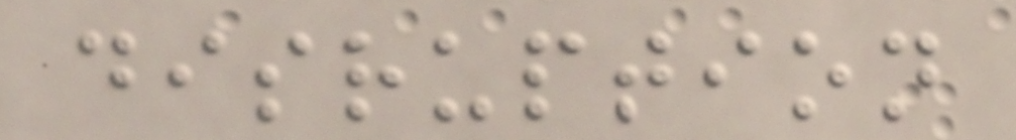disruption
